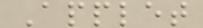Applet
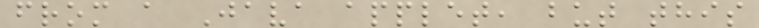from a Java applet, but this
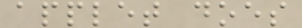applet does
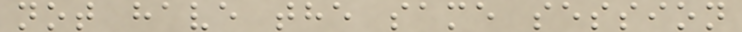not have the same session
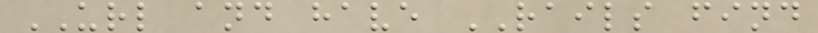URL and have RAILS find
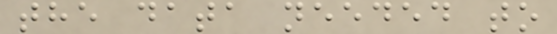the data needed to
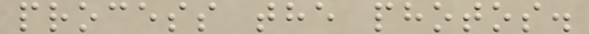process the photos.
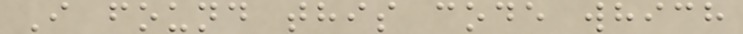I found this code which
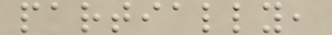partially,
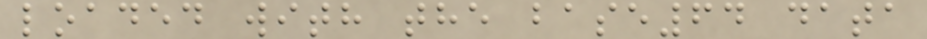loaded with the base64 data
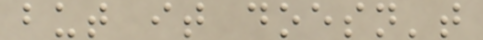but it doesn't
